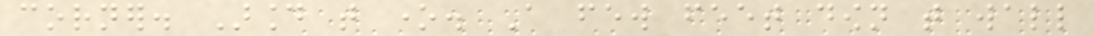corner. Around that one. A few feet down that wall
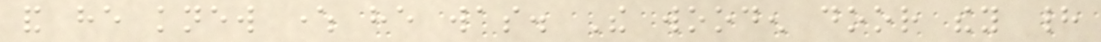and he knew where he was. The wooden door they had
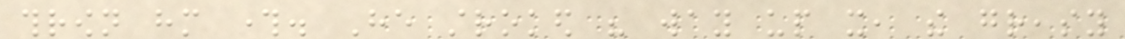thrown him through. He stroked his way up it, the greasy
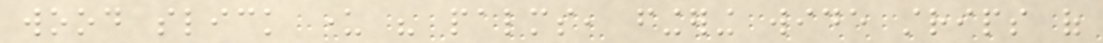wood slick under his palms, fingering wide strips of
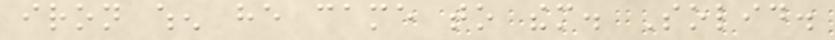iron when he came to them. Solid.
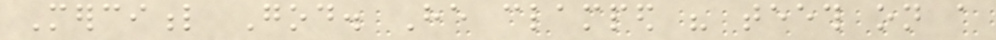Merciful God. He clamped his teeth on a
